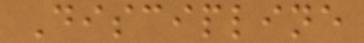Discipline
